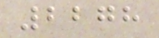2278
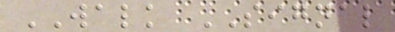WALK SIGNAL
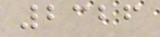2326
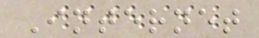Internet
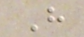H
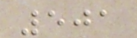501
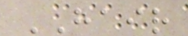HAIR
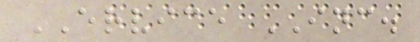ERVICE INC.
